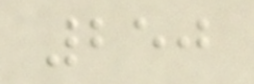250
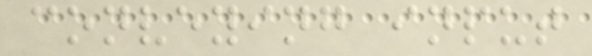conveying input
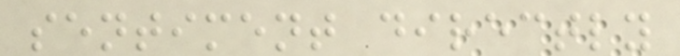sentiment directly
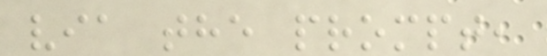via the prompt,
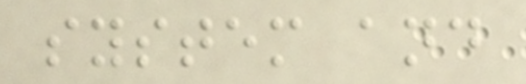system and
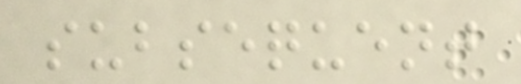subsequent
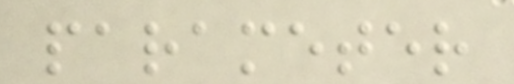parameter
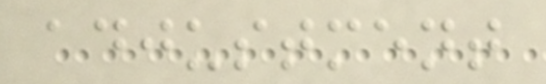adjustment
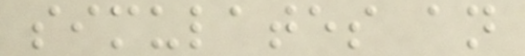simulates an
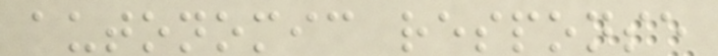autonomic response
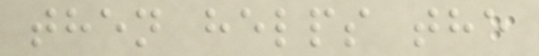then helps the
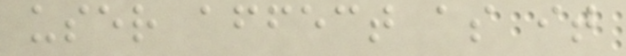user affect as it
